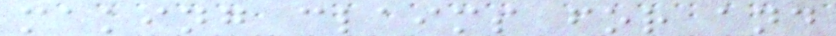making claims for and
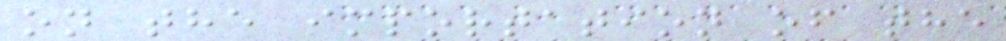on the importation of the
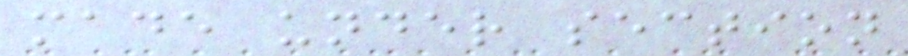made under section
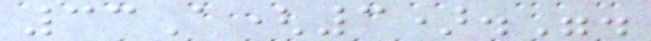33A(3).".
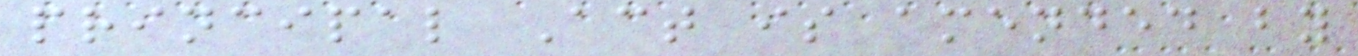principal Act is amended by
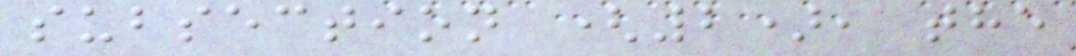subsection (2), the
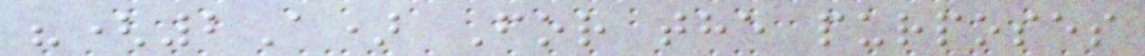"(2A) For the purposes
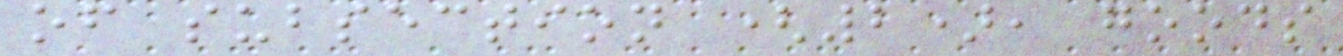of subsection (2), goods
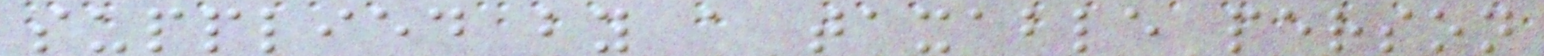supplied by a taxable person
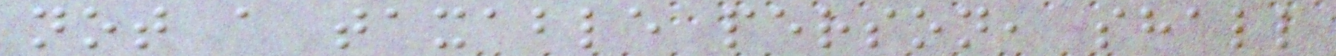not a taxable person, shall
